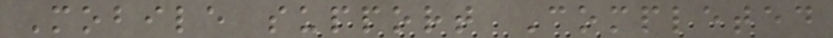Mobile support Completed
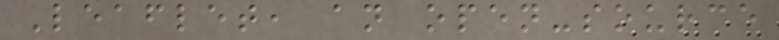Leaflet, an open-source
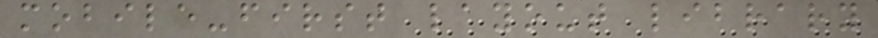mobile-first layout library
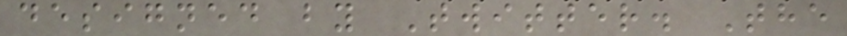designed by Twitter. The
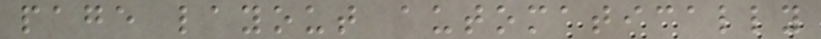page layout automatically
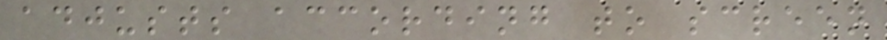adjusts according to screen
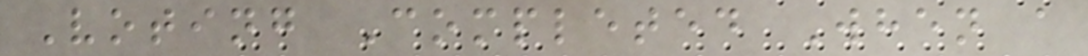Voting Completed When a
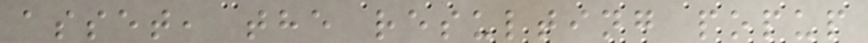asset, the resulting popup
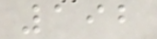192
